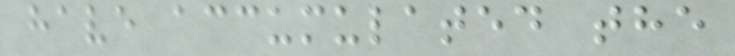have accumulated the
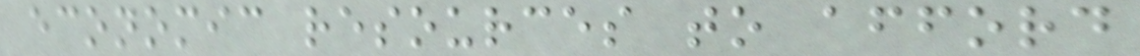economic resources to afford
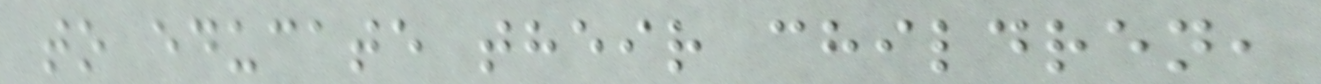to educate their children,
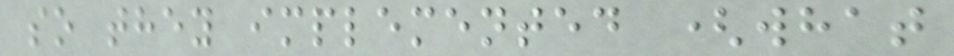so they implemented (what
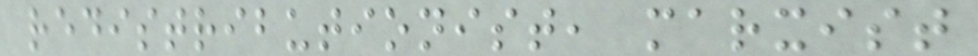redistributionist, marxist
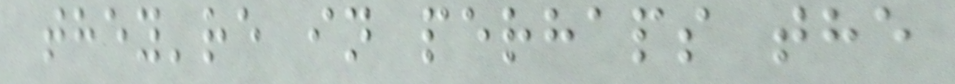they're in perhaps the
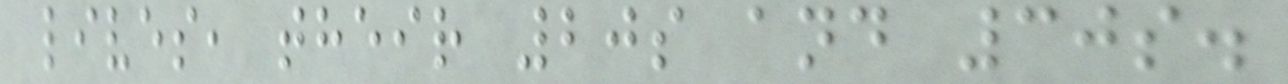lives, their 20s and 30s.
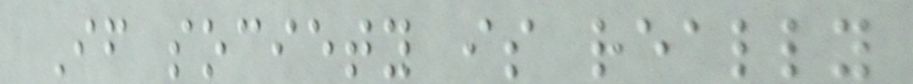If society is really
